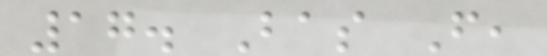17. Bas F,
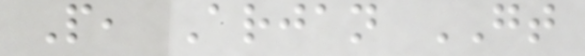P, Arjan GT
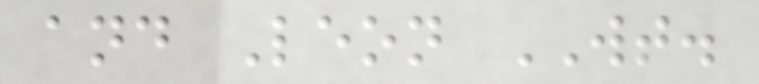and Leon WT.
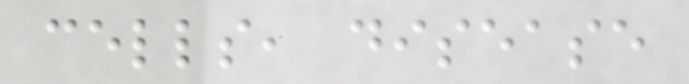cells, disease
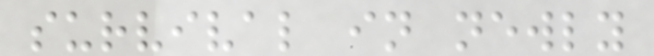survival in newly
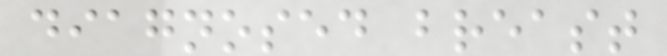diagnosed breast
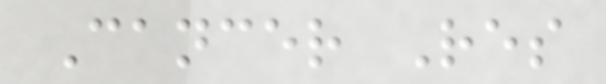Cancer Res
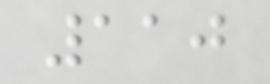110
